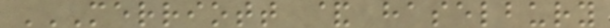MERRIOTT & HASELBURY
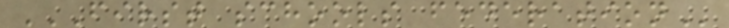FIRST SCHOOLS FEDERATION
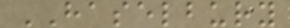HASELBURY
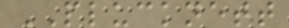PLUCKNETT
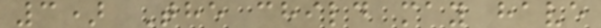3) The child may have
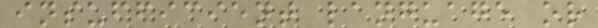insufficient language or
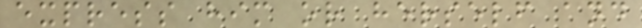express him or herself and
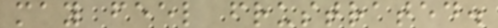may feel frustrated.
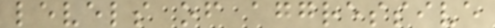levels of aggressive
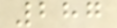287
